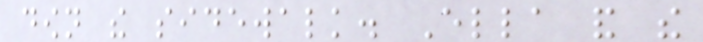down the sidewalk. Ella and the
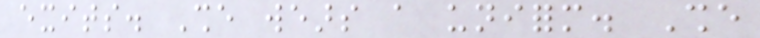exits. She wears a uniform. She
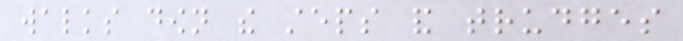walks down the steps and trudges
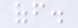off.
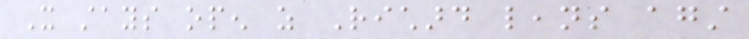It stays open as Richard leans against
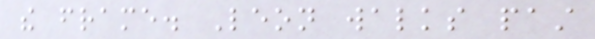the frame. Leon walks past
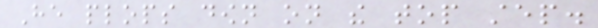He plops down on the top step.
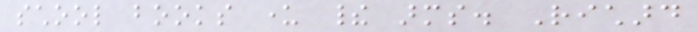school books under their arms. Richard
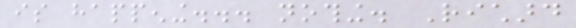is happening... nothing. Richard
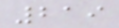219
